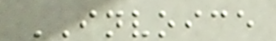INVOICE
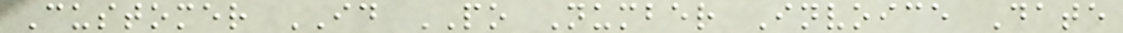Customer ID PO Number Invoice Date
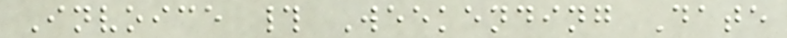Invoice # Weekending Date
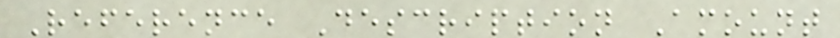Reference Description Amount
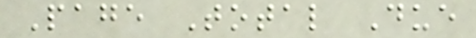Page Total Due
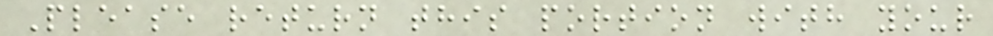Please return this portion with your
